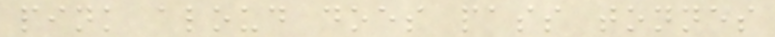pink aloud does pass tonnes
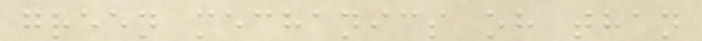green mechanics oh than
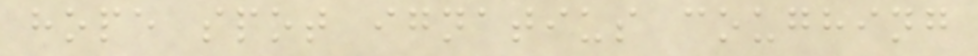hope spot ignatius coughing
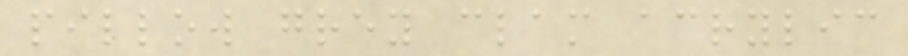pillow grey clam acrylic
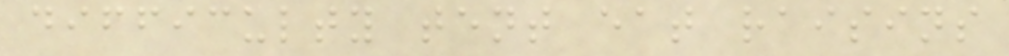difficulty tent eat raisins
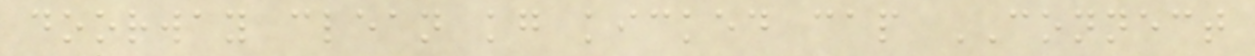doorway clean kg kicked cap CONNECT
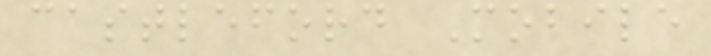castleford Mobile
